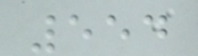554
